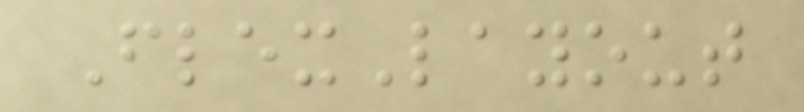FlexLayout
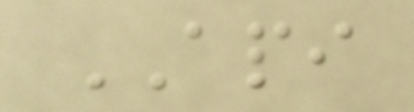API
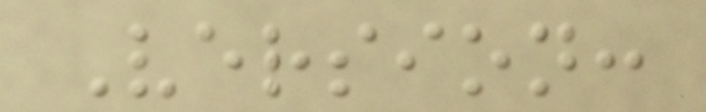Version:
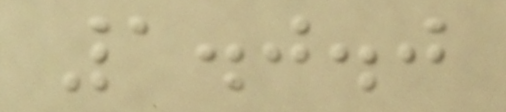1.0.0
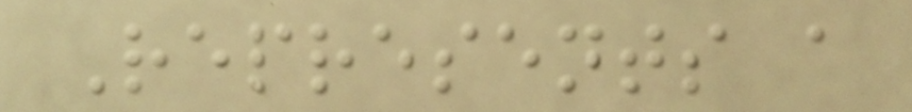Represents a
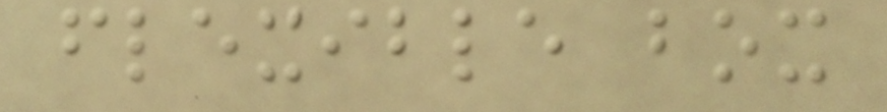flexible box
